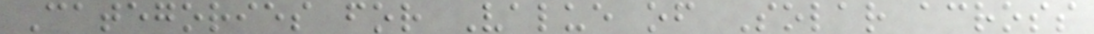Categories for Value of Solar across
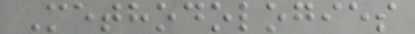Methodologies
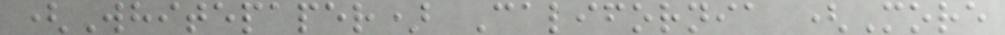(Whitepaper) California (More
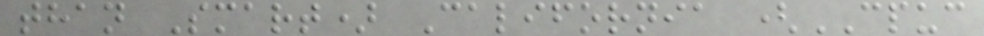than Smart) California (CPUC
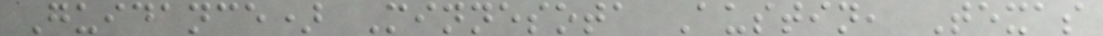Guidance) Minnesota Austin, Texas
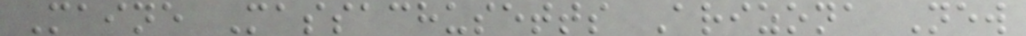Maine Massachusetts Arizona New
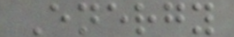Energy
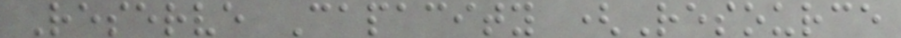Reserve Capacity (Resource
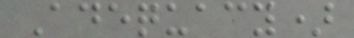Adequacy)
